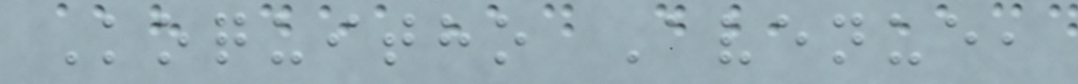Koquitho Avenue,
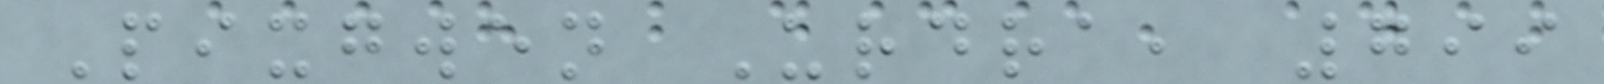Pixgwen Urdra, 799
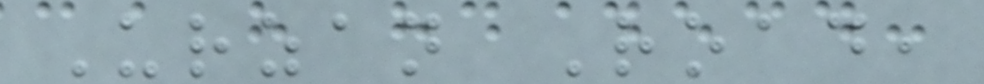Urzan Road,
